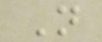N
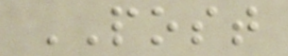POST
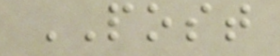POST
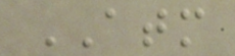ATM
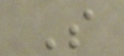S
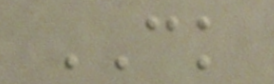CK
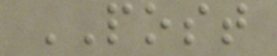POST
